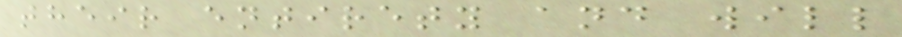their entirety and will
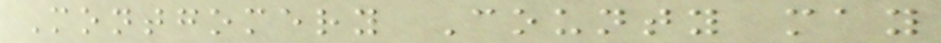Montgomery County may
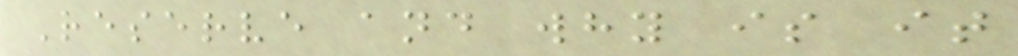Reserve and why is it
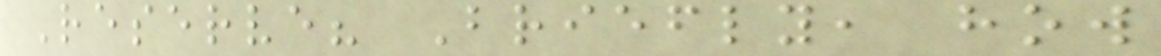Reserve? Briefly, how
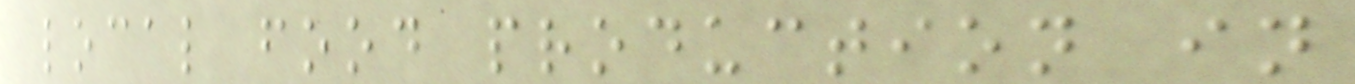local food production in
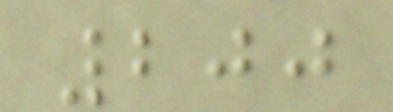200
